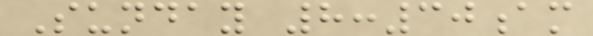Sunday 8:30am
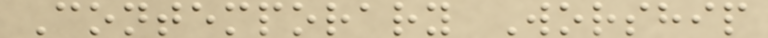Contemporary Worship
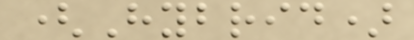(Hybrid)
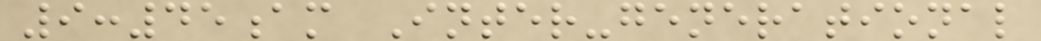9:45am Inter-generational
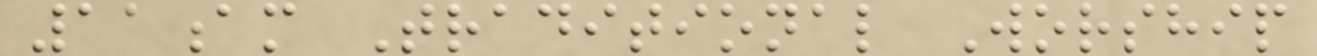11am Traditional Worship
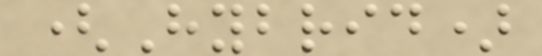(Hybrid)
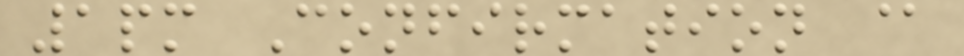1pm Confirmation @
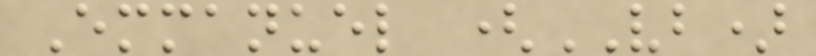Emmanuel (VB)
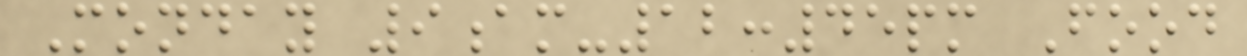Monday 9am-12:45pm Food
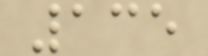135
